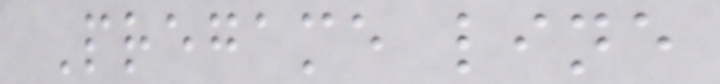Pregame line
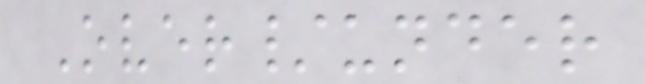Over/under
